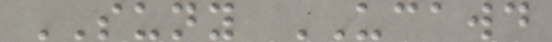SUNY UCAWD
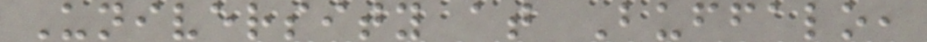University at Buffalo,
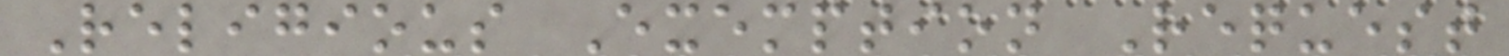Religious Exemption Request
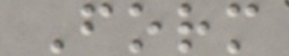Form
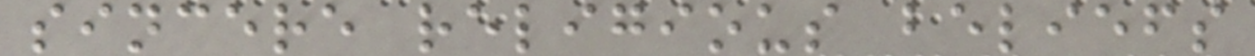sincere religious beliefs
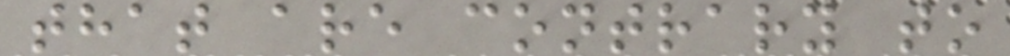that are contrary to
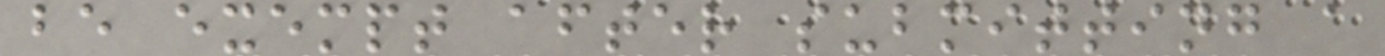be exempt after submitting a
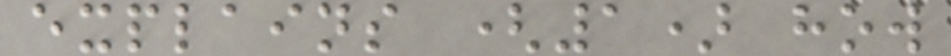explains (1) how
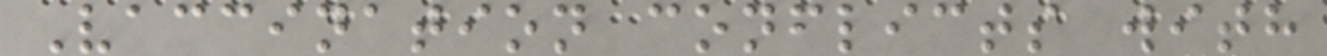Vaccination conflicts with
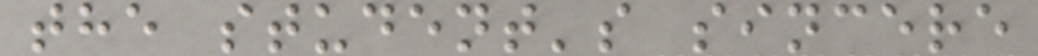the student's sincere
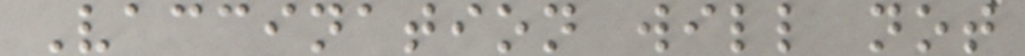Vaccination will not
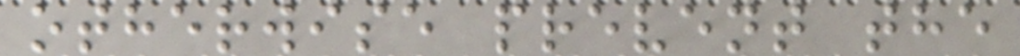otherwise prevent the
